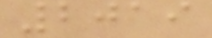2019
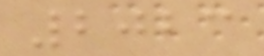2023
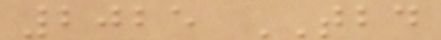2025 TBD
